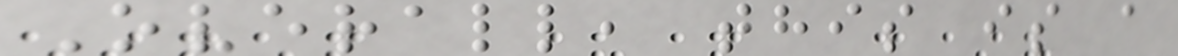Overall, this is a
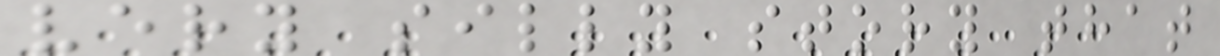very silly story that
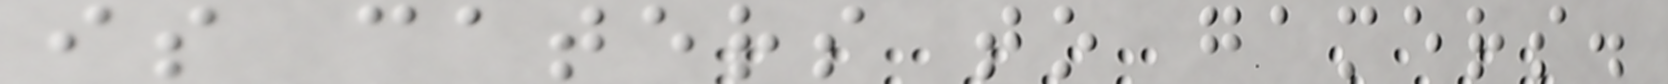is caters to gamers.
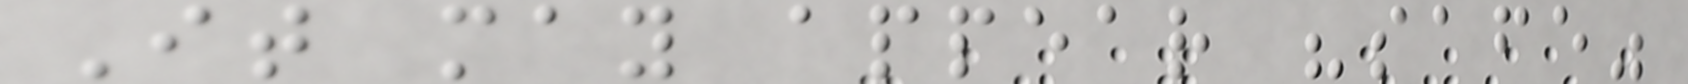It may appear "safe"
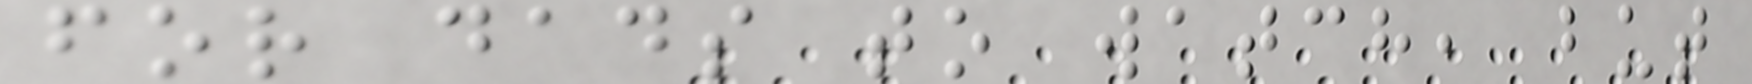for dads to watch, but
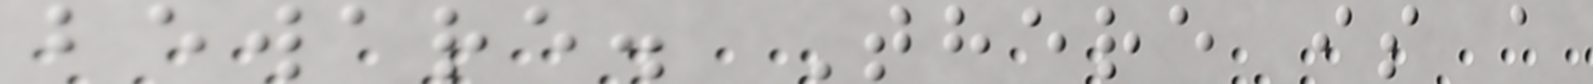beware. There is a
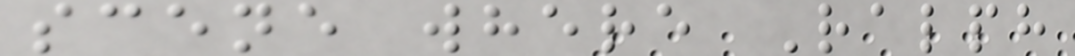scene where Ralph
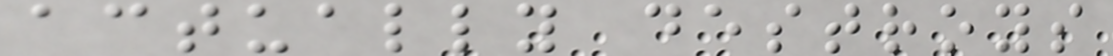actually destroys
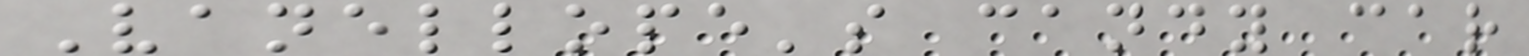Vanellope's candy car
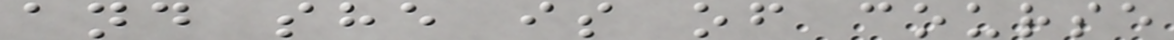and she is of course
